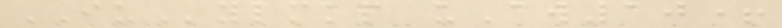IUylmkp uAw10+
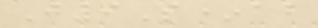J9S*ab
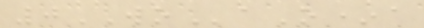0WOaO*a
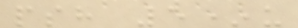psh 5*u
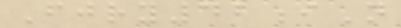Fjry42iN
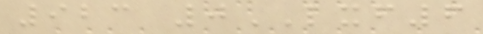923 0LXF6
